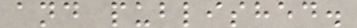and published.
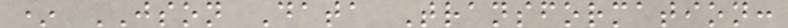* JSON Data Transformation:
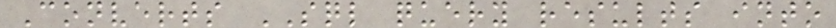Converts SQL query results into
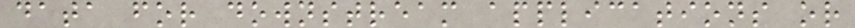data for downstream applications or
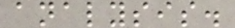analysis.
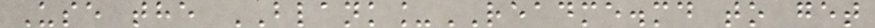Use the BLANK_README.md to get
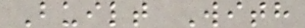Built With
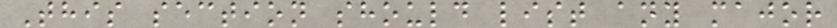This section should list any major
